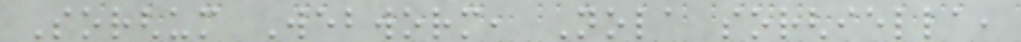Sorghum Webworm, Nola sorghiella,
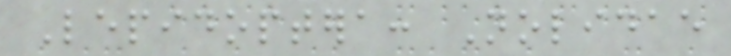Lepidoptera: Nolidae
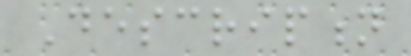Description
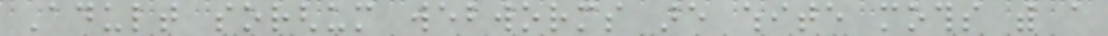Adult sorghum webworms are white moths with a
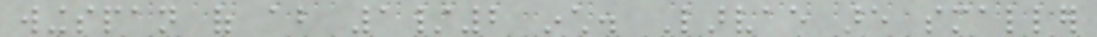wingspan of about 1/2 inch. Larvae are smaller
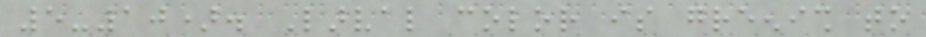5-10). Larval color is greenish to
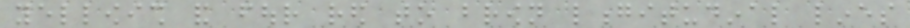yellowish and four red to brown longitudinal lines
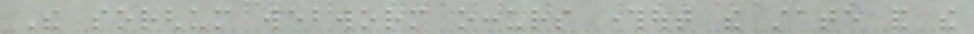The sorghum webworm occurs throughout the state and the
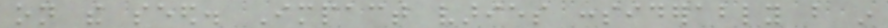on the seed. Impact varies considerably but in
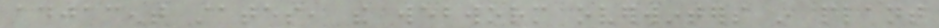adjacent states, the webworm overwinters in plant
